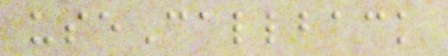useCallback
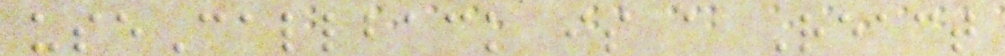useCallback is a React
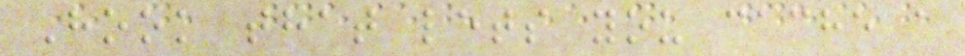Hook that lets you cache a
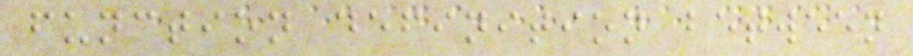function definition between
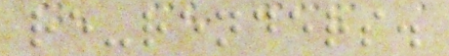re-renders.
